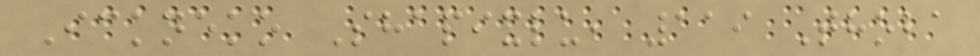Ickneko Shapixlu, 119 Thoba
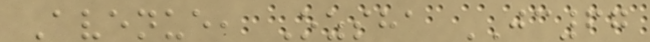Avenue, Ozsha JC67
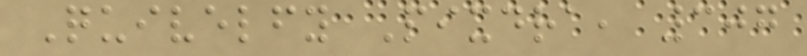Quivelfy Pixdra, 307
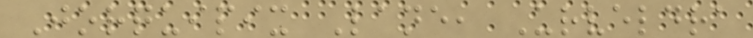Jorquipix Lane, Urveldra
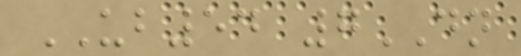UB54 7DN
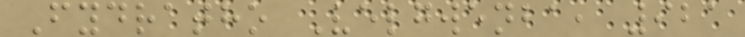Fydratho Velgwenba, 921
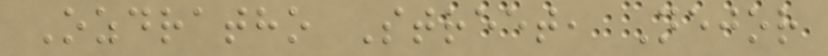Ozdratho Street, Nejor
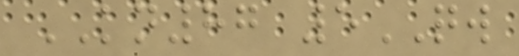KN87 5QW
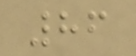86
